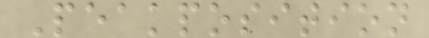Peakposition
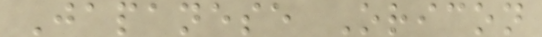Japanese Oricon
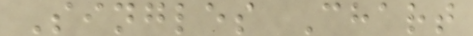Singles Chart
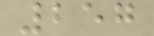257
